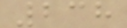238
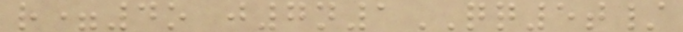r=4o j7n1QQ5t/
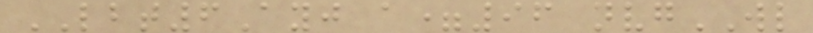LBT6Ayj a=96 nvgWL
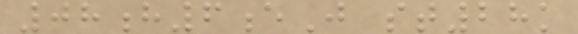08h6eJ st28k
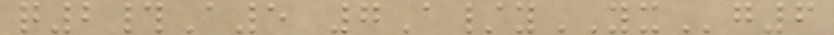q2#A5 7A/yYXg6
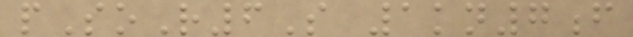pSoR6S 1kn7f
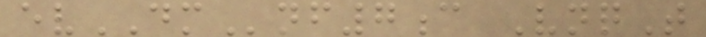evDMnf7c VnqT
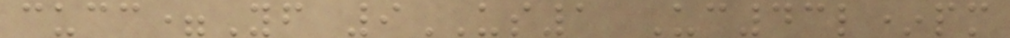cucc=Yf 9US1 Uc43l*pm
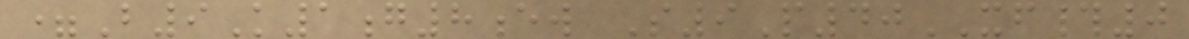=B9K1g8ew S9P40XF#0
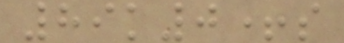89k0+s
